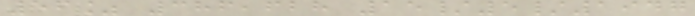56% 386,628 15/5/1947
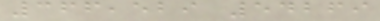366,529 54269
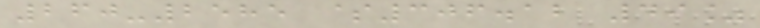260-2585 $306.12 49%
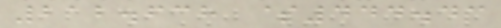212.638 $444.43
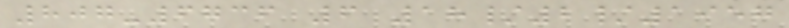807-6736 6 18/2/1957
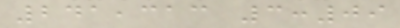241,313 3:09
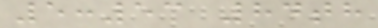5:53 84th
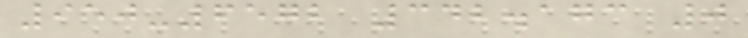950-6572 342.173 0
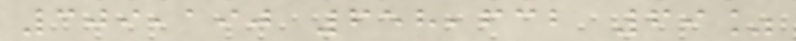309,190 658,632 69%
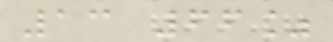13 66%
